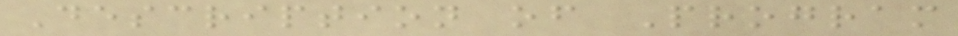Description of Program
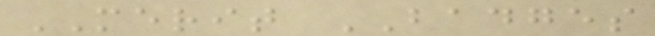MERIT BADGES
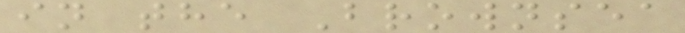in the Brownsea
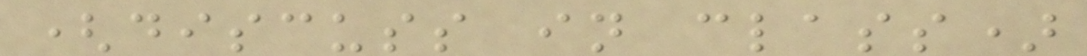(discuss in class)
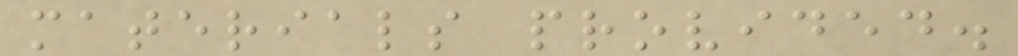materials provided.
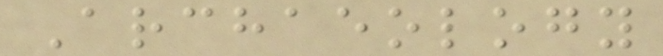Archaeology
